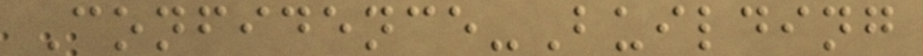Confidence-Building
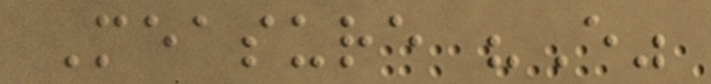Measure "E"
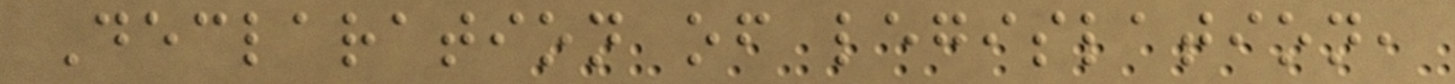Declaration of legislation,
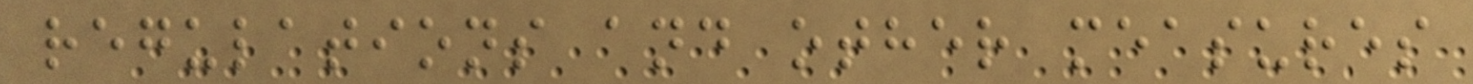regulations and other measures
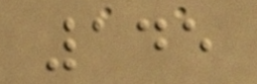145
